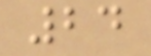24
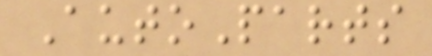AutoParts
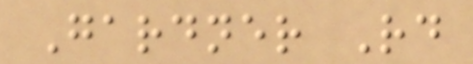Gardner Rd
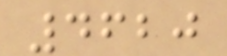4620
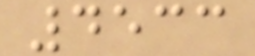4533
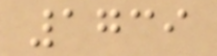1739
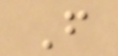F
